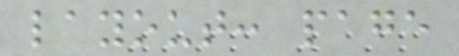layout: page
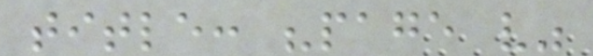title: "page v"
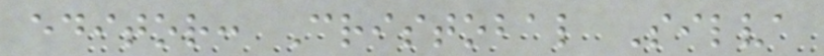editor: Cristobal Silva
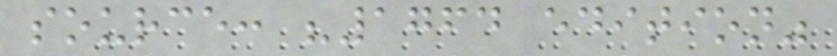source: "1764 edition"
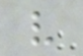v
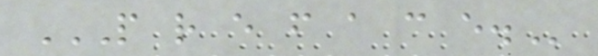P R E F A C E.
